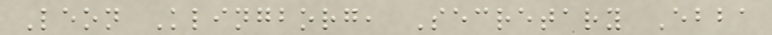Leon Klingborg, Secretary Ebba
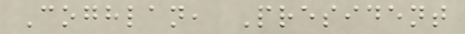Coghlan, President
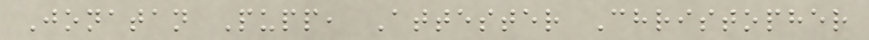Jonatan Pupp, Attester Christopher
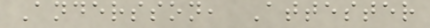Andersson, Attester
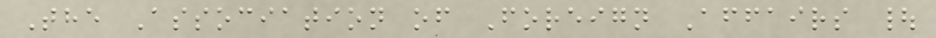The Association of Foreign Affairs |
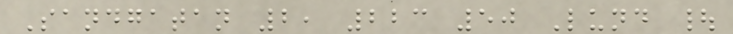Sandgatan 2, 223 50 Lund |
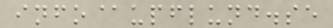info@upflund.se
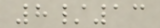8/13
